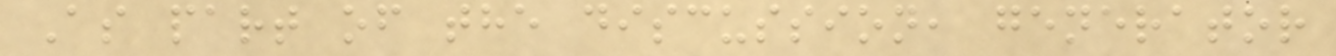As part of the discussion, generator
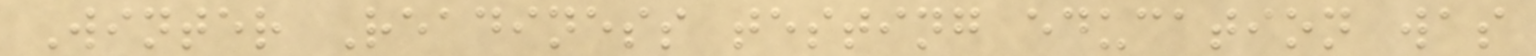Winter Readiness testing education was
